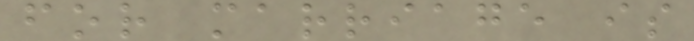for marriage is
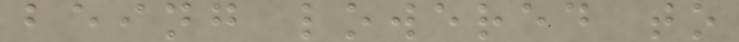being lowered to
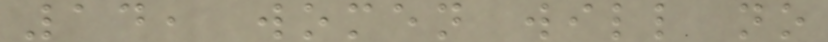14, women will no
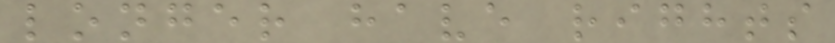longer have rights
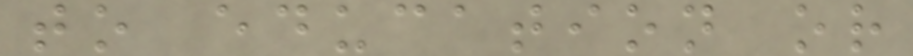to education or
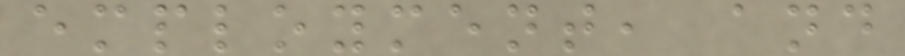employment, and
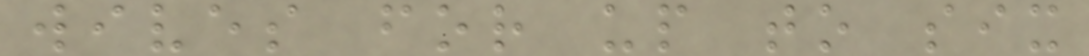wives for up to six
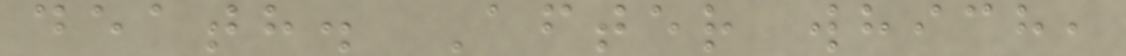death. After which,
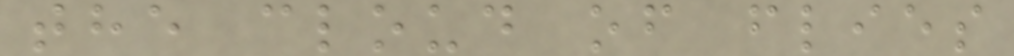the cloud of flies
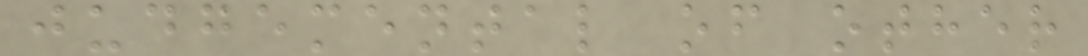judgemental of other
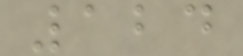124
